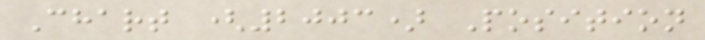Chart (2003) Position
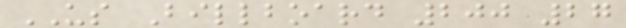US Billboard 200 27
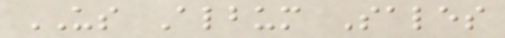US Album Sales
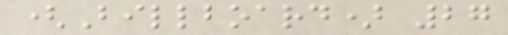(Billboard) 27
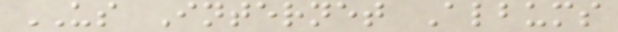US Internet Albums
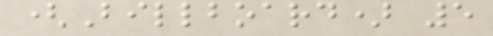(Billboard) 5
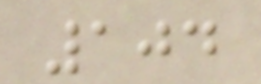104
